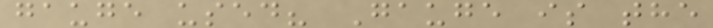gauge used? Gauge is the
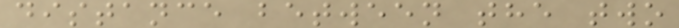distance between the two
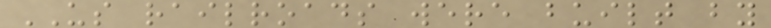US railroads were built by
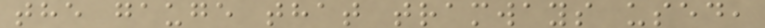the gauge that tramways used,
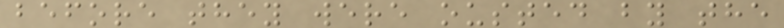before they were ousted by the
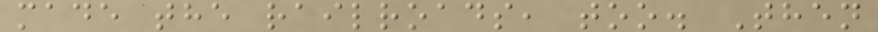made the railroads, too. Then
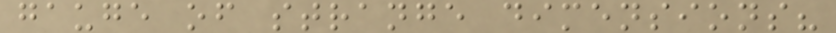gauge of strange dimensions?
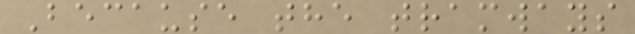Because the tramways
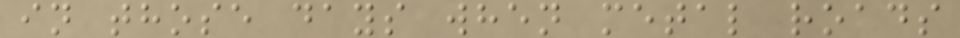in those days when metal roads
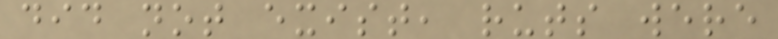did not exist, ruts were
